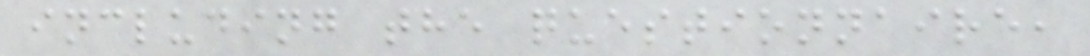including the questionnaire,
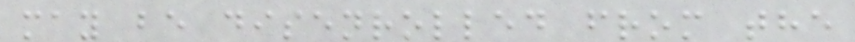may be disenrolled from the
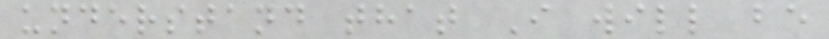understand that I will be
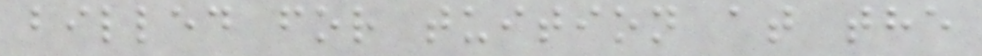billed for tuition at the
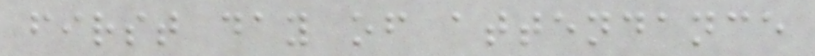first day of attendance
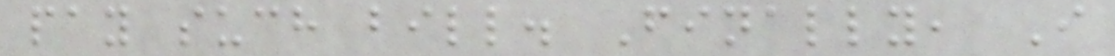pay such bill. Finally, I
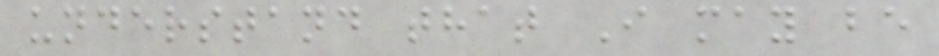understand that I may be
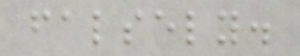falsely.
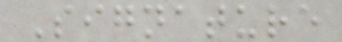Signature
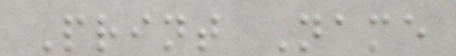Print Name
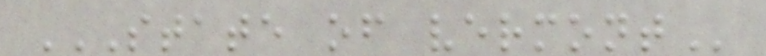STATE OF VERMONT
